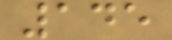145
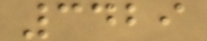3429
